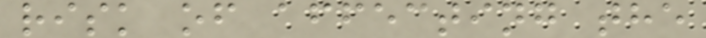risk of affecting the
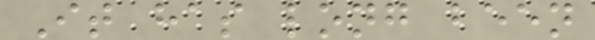It has long been
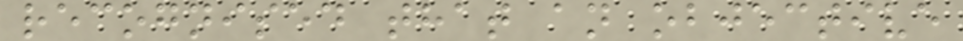recognised that an objective
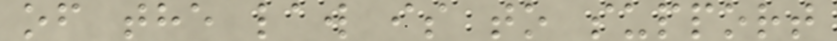of the law is to support
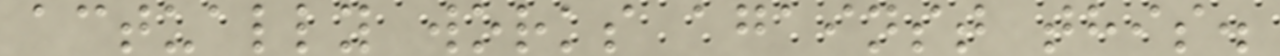actually works against this.
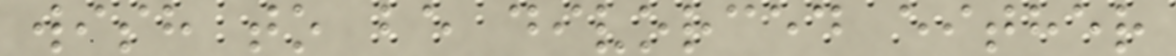wish to be divorced either
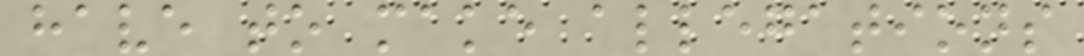have to make allegations
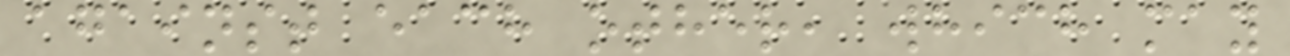against each other, which may
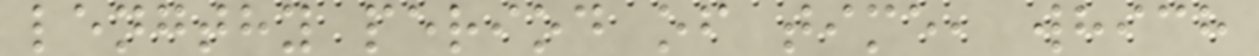lengthy period of time, which
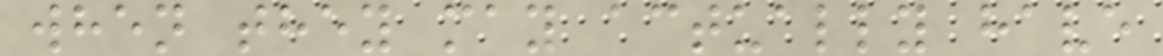when they may actually have
